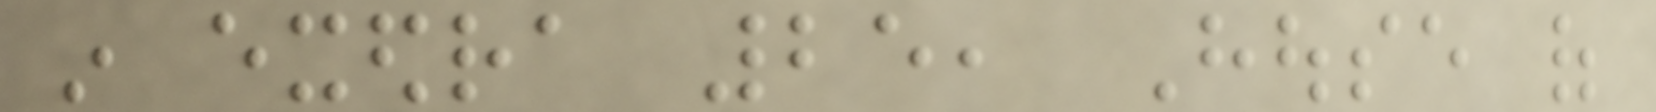in exedra 25, House of
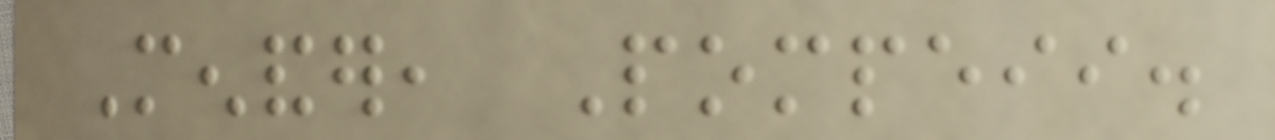Menander, Pompeii.
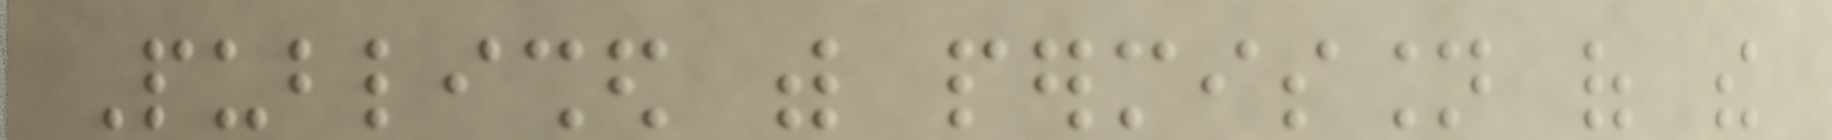Published with permission of the
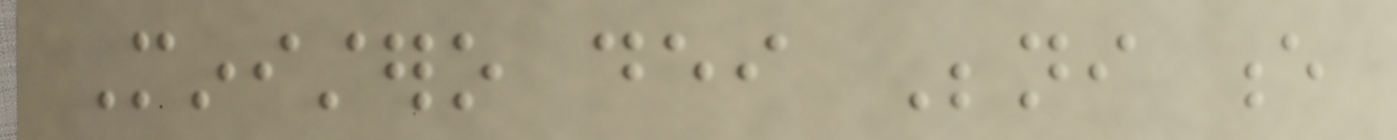Ministero dei Beni e
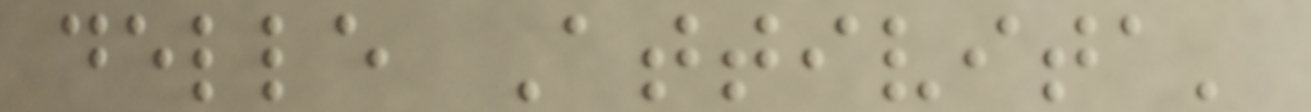delle Attivita'
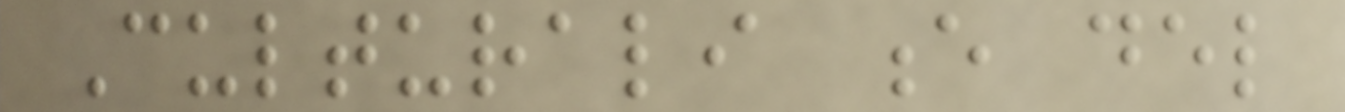Culturali e del
